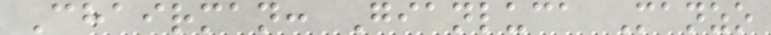Chairman: Gianluca Manzo
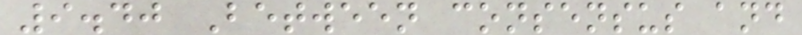9.40 Between consensus and
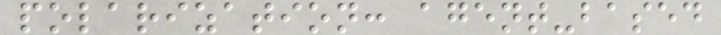polarization: agent-based
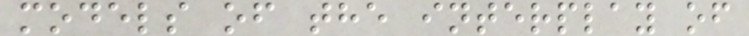models of the interplay of
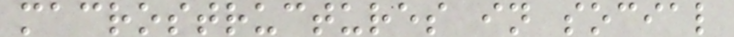macrostructures in social
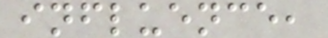influence,
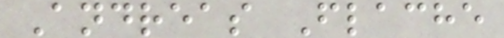Andreas Flache
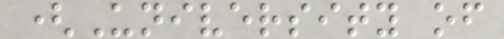(University of
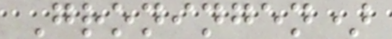Groningen)
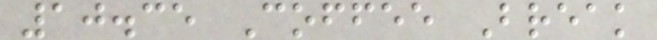10.35 Coffee Break
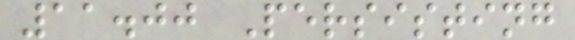11.00 Persisting
